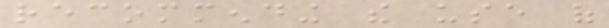recommending the use of
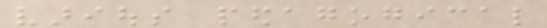various pedagogical
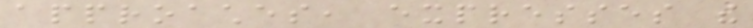approaches, expresses the
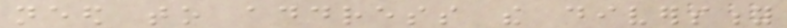need to address the diversity
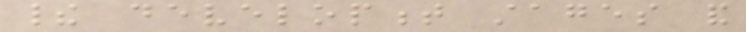their development stages and
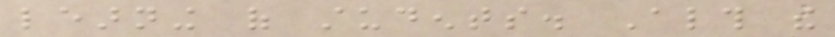learning of students. Although the
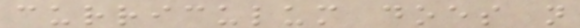curriculum does not
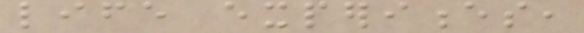life experiences,
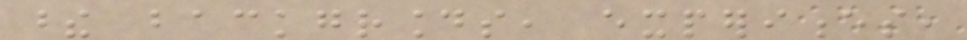these backgrounds, experiences,
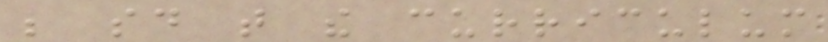be said that the curriculum
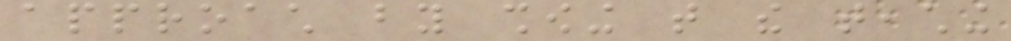approach by showing that the teaching
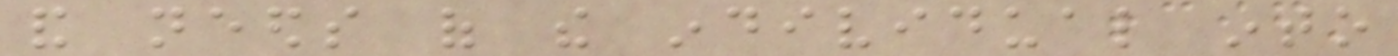and needs of the individual into
